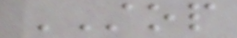STOP
